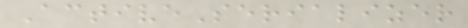ActiveSerializer
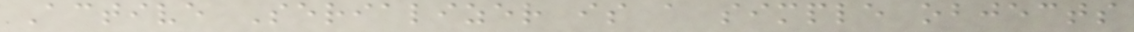Active Serializer is a simple objects
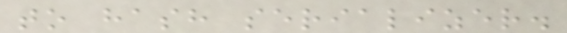to hash serializer.
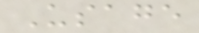Usage
